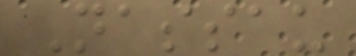Nassau
